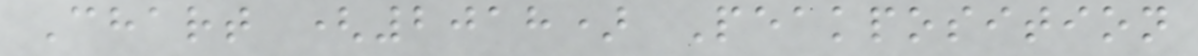Chart (2018) Peakposition
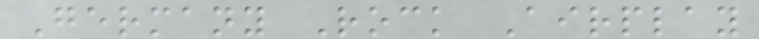Germany Rock Airplay
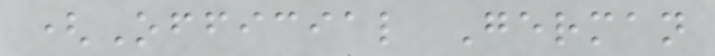(Official German
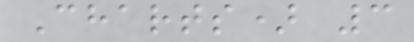Charts) 3
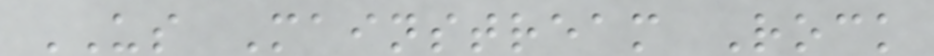US Mainstream Rock
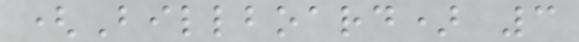(Billboard) 3
